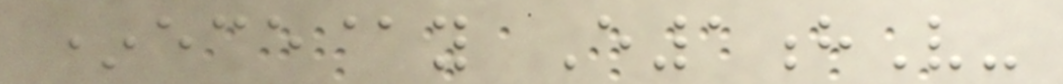*ece@y E1hV-
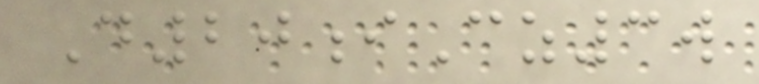D20iCz3w
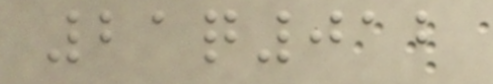21q012
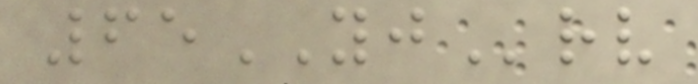65YJrv
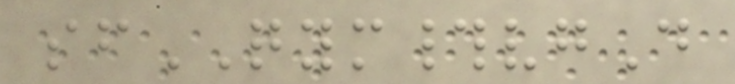sfQYM#vgD
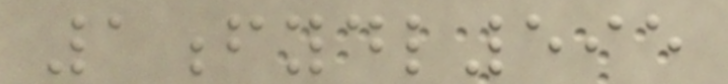1fydl595
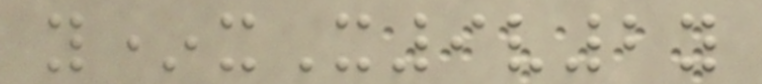y*xX9v2y
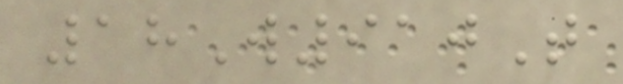18W910T
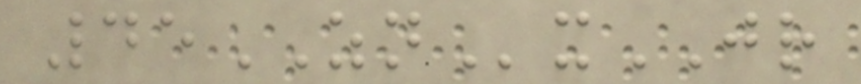45ZNxJR
